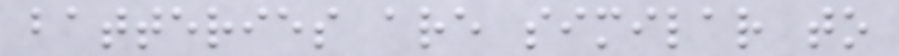batteries are similar to
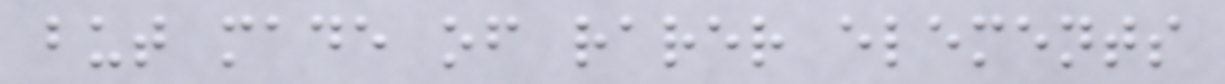but made of rarer elements
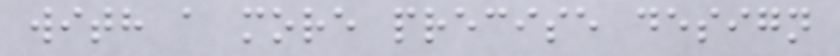with a more precise design
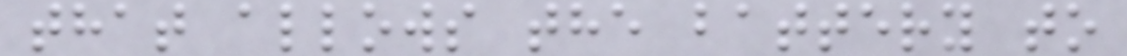that allows the battery to
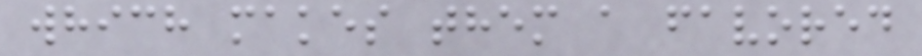which makes them a favored
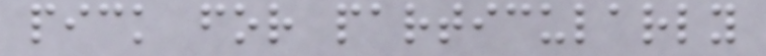pick for particularly
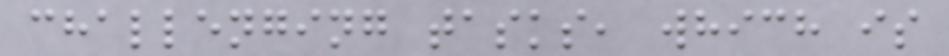challenging tasks, which is
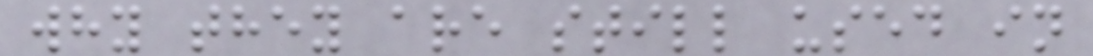why they are still used in
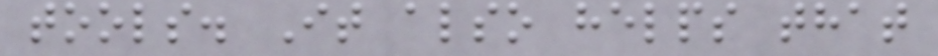tools. It also helps that
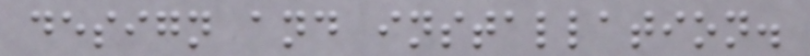design and installation.
